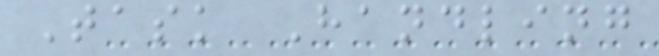Task Handling
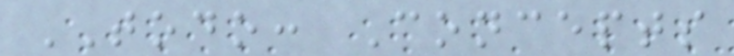TODO: Concepts
